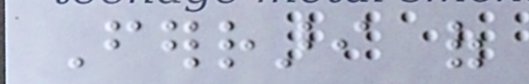Ferrari of
